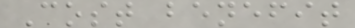Cost benefit
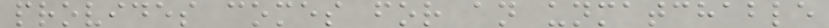provides comes for an unmatchable
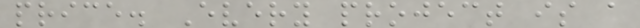price. Every project is a
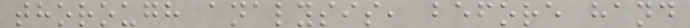thorough analysis, before hand
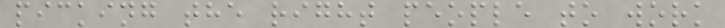picking the right people to work
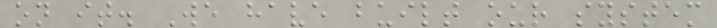on it. We have built our system
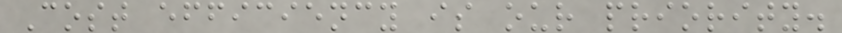Cost efficiency is our priority.
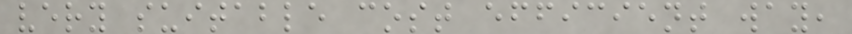very suitable cost efficient way,
